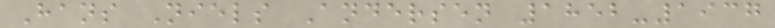Hans Niels Andersen 1852-1937
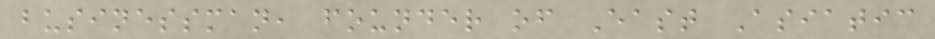businessman, founder of East Asiatic
